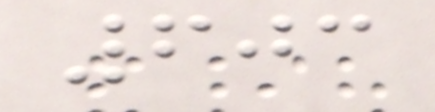603
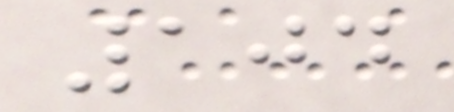104
